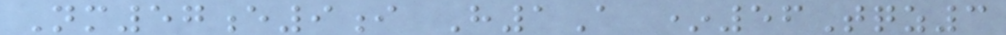Nm57e9i H1A *56Tqz3
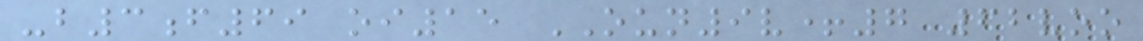-b3f69 oi15 OUN9v+7 62voo
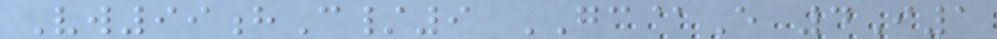Vw99hC/9 GC@E 4I1
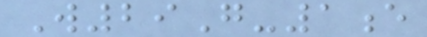W29G-1e
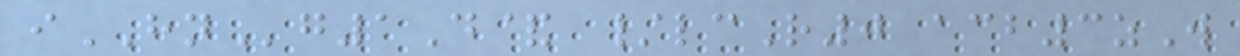iHNg1D& /lcR0 acb3zW
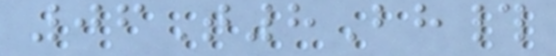06T8Bh#
